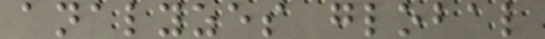analyzes global
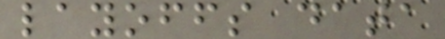layoffs data
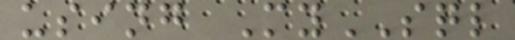using MySQL
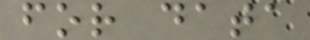for data
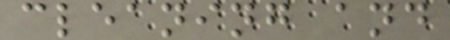cleaning and
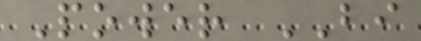Power BI
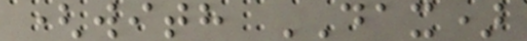(with DAX)
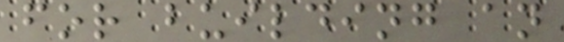for building an
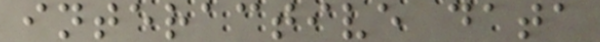interactive data
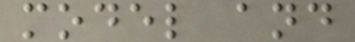model and
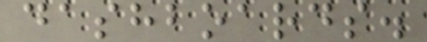dashboards.
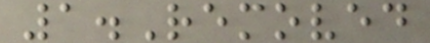1.Removed
